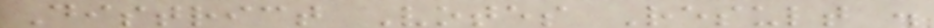District Votes Result .
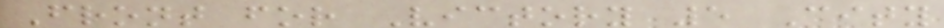Front for Victory 5 City
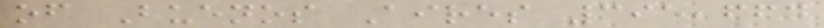of Buenos Aires 395,664
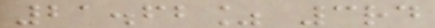21.62% 3rd
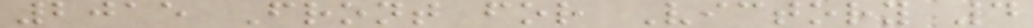2015 Front for Victory 4
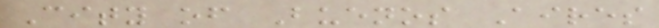City of Buenos Aires
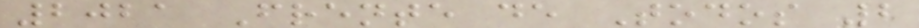2021 Frente de Todos 2
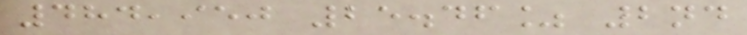484,950 25.46% 2nd
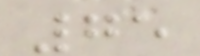75
